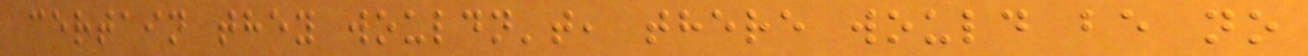certain they wouldn't, there would be no
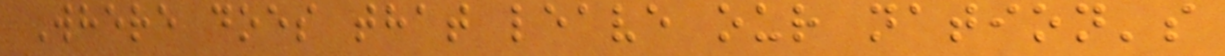Where does that leave our nation's
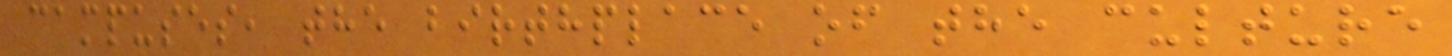campuses, the birthplace of the culture
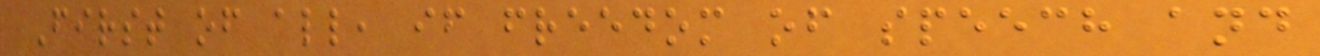First of all, if freedom of speech and
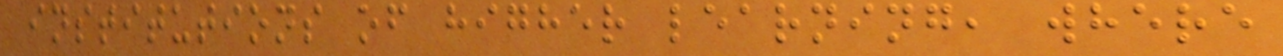institutions of higher learning, where
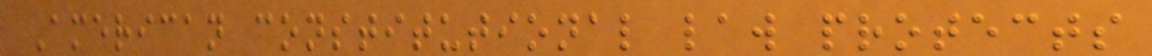American constitutional law protects
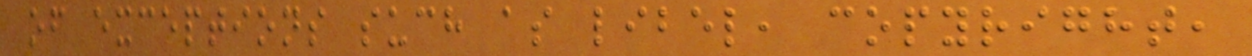of exceptions such as libel, copyright,
